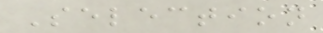Selection
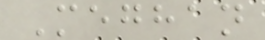Meghan
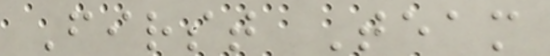First Team
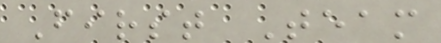First Team
